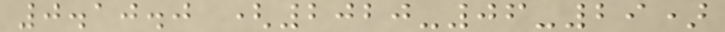0.10.0 (2020-06-29)
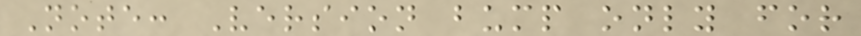Note: Version bump only for
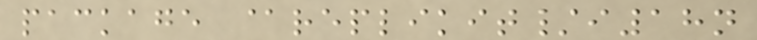package @replikit/i18n
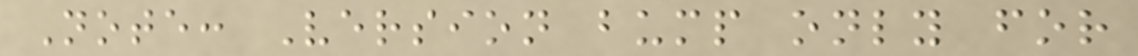Note: Version bump only for
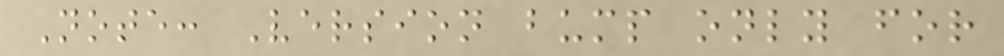Note: Version bump only for
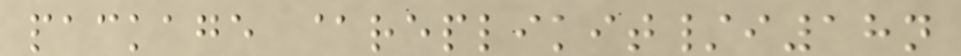package @replikit/i18n
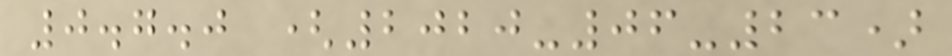0.7.0 (2020-06-23)
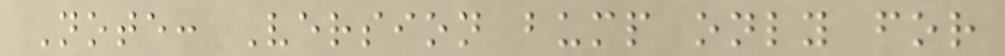Note: Version bump only for
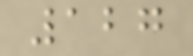127
